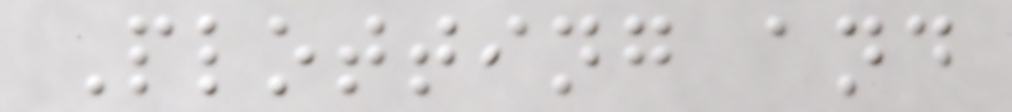Plotting and
